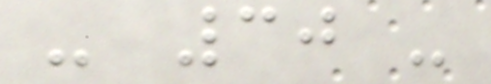- 30 -
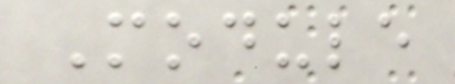Module
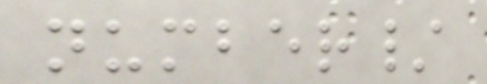number/
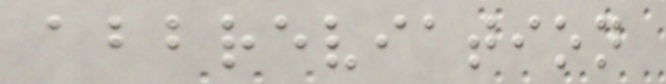abbreviation
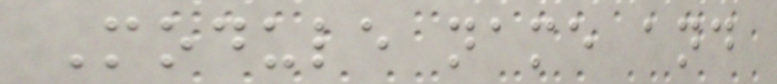Module name and
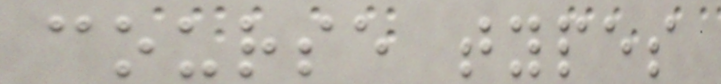course types
